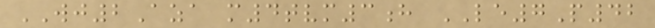WJ2Aza m4tvm3h LE7P42
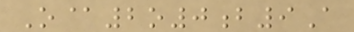O@2o0b9A
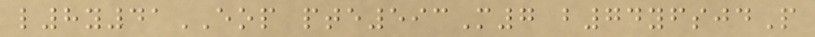l8y41EOP pte593M7 b74yfsjdP
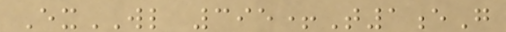ExWL 395+T1eG
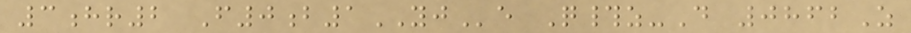3hr2 F0b1YJe Q#z-D 0862Z
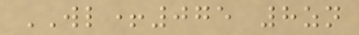WL+075 8zn
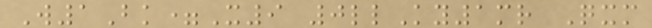W1Bk=X9 0llKy1mr Qxm
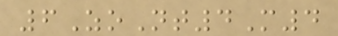6ZoNt4M4
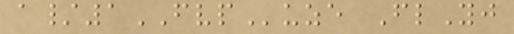a/1FVPuze FlYj
